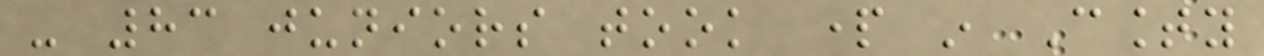- 83 juniors took part in County
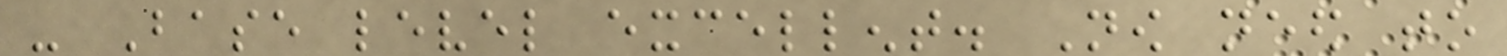- Base level excellent. Now need to
